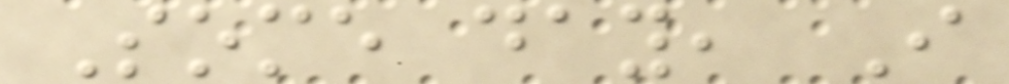Some day, I
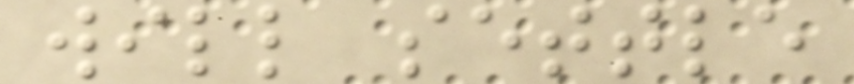will settle
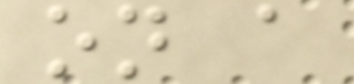on a
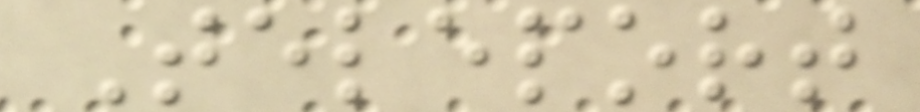Teleport
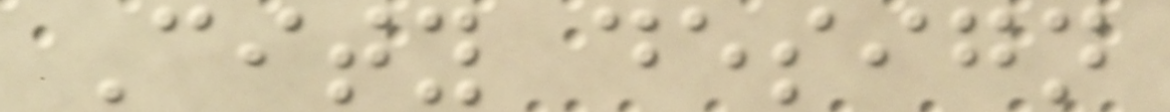City design
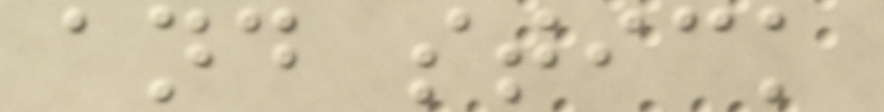and stick
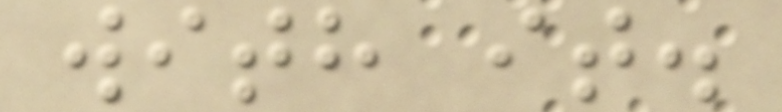with it.
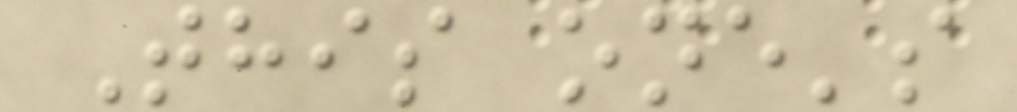This one's
